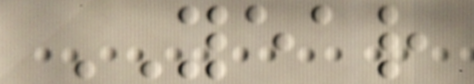YEAR
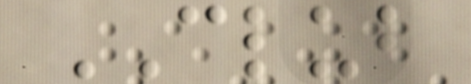CLUB
